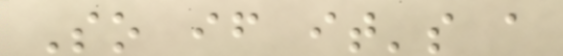So if it's a
